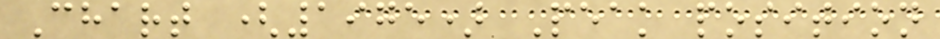Chart (1975) Peak position
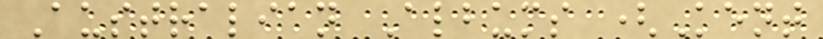Australian Albums (Kent
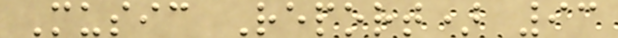Music Report) 93
